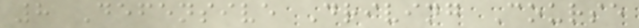8 Defensive Driving Course
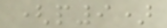(p9)
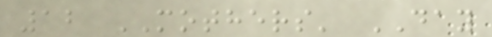12 MOTHERS' DAY
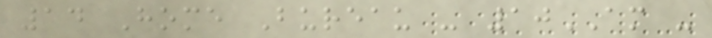14 Home Bureau - 10AM -
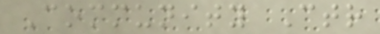Community Ctr
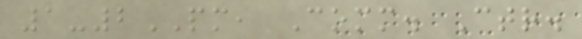1-2PM, Comm. Ctr.
